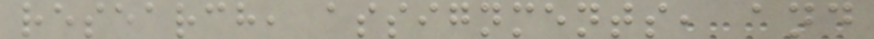research, assignments, and
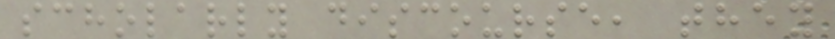scholarly discourse, they
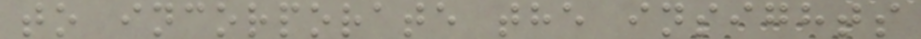to incorporate the insights
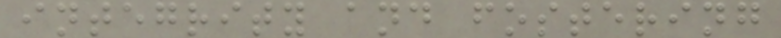integrity and fostering
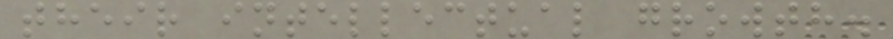their intellectual growth.
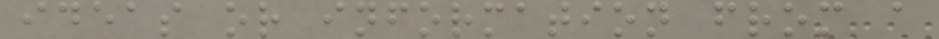ideas or information from a
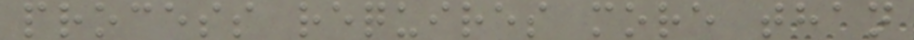process requires more than
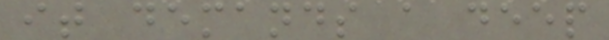it demands a deep
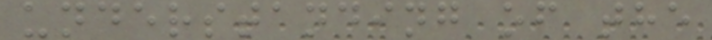understanding of the
